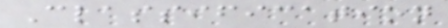Classification
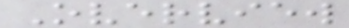Overview
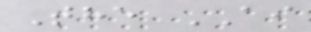The AI
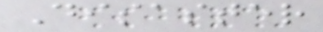Disaster
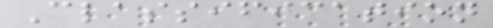Classification
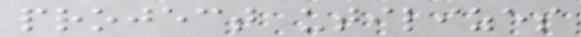project utilizes
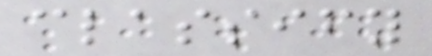classify
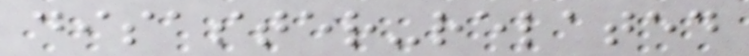disaster-related
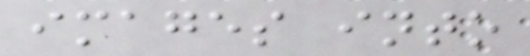images into
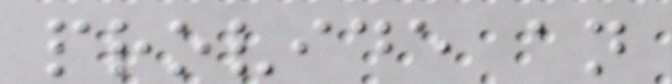provide an
